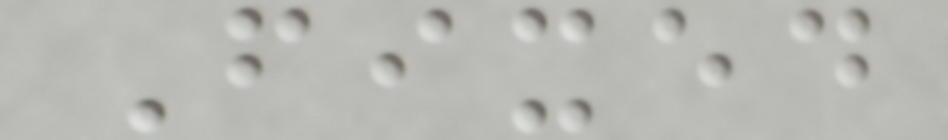Fixed
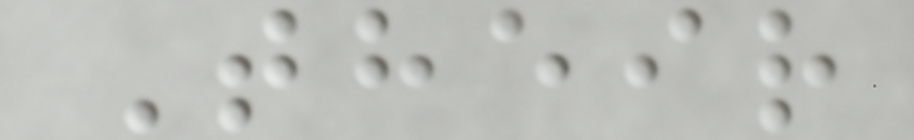Their
